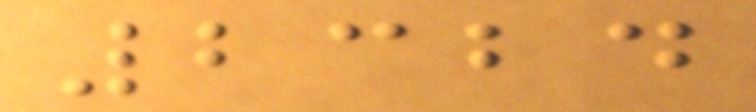2324
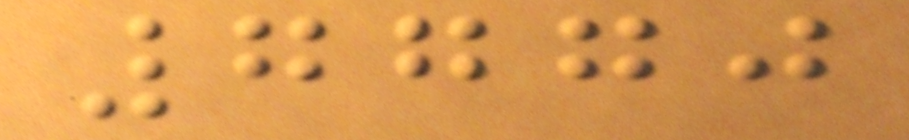7770
